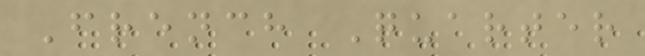French Quarter
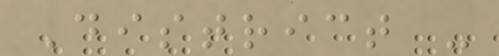District -
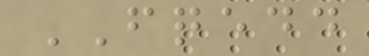FQEDD
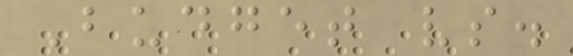Budget vs.
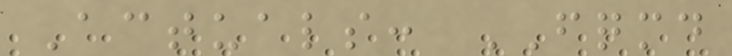Actuals: FQMD
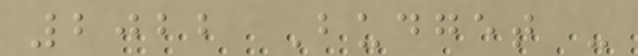2022 Budget -
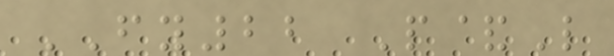FY22 P&L
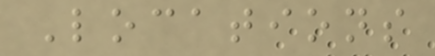Locations
